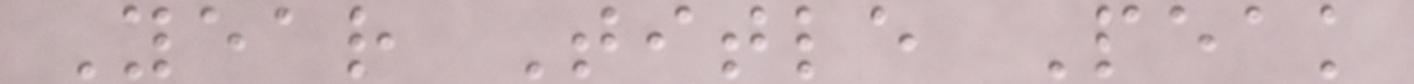Year Title Peak
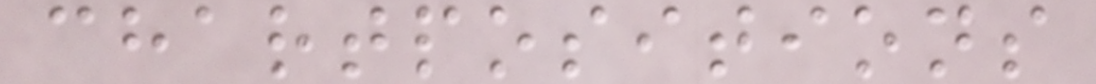chartpositions
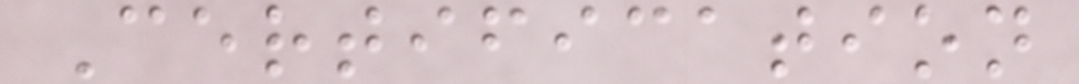Certification
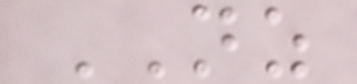NZ
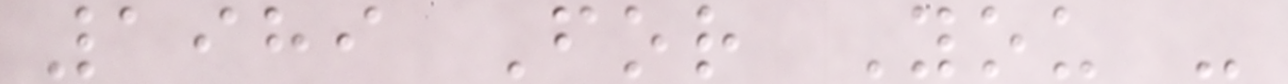1989 For You -
